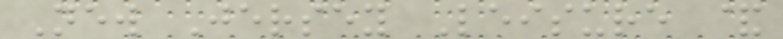New Jersey Leisure &
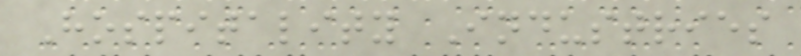Hospitality Industries
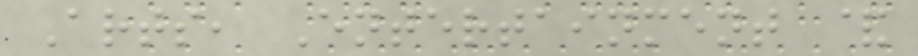Arts, Entertainment &
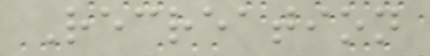Recreation
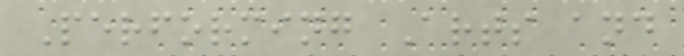Performing Arts and
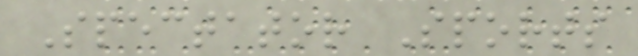Spectator Sports
